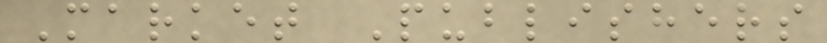Market Publishers
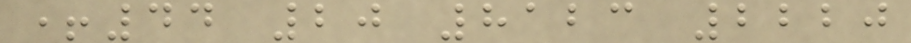+44 20 8123 2220
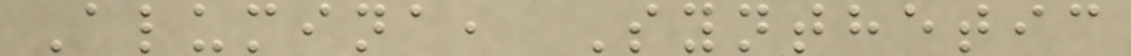Alumina, Synthetic
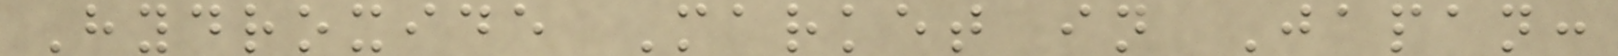Hydroxide Market in Japan:
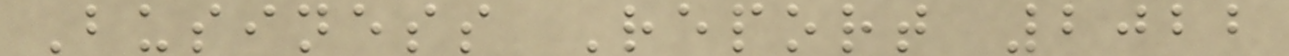Business Report 2022
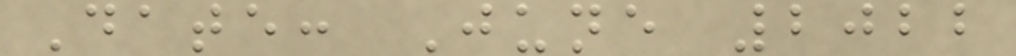Date: June 2022
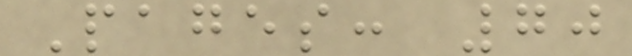Pages: 70
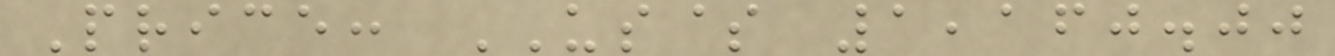Price: US$ 1,160.00
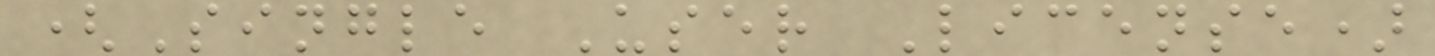(Single User License)
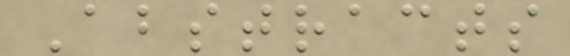Abstracts
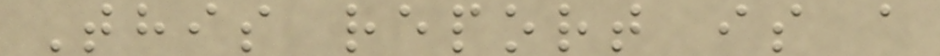This report is a
